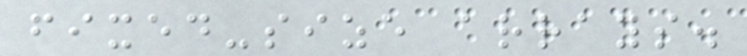fixed-size arrays.
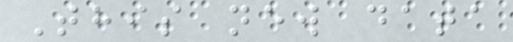This new data
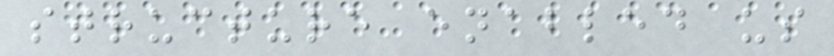structure enabled us
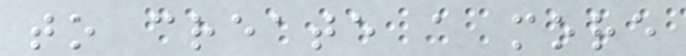to create a more
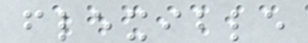flexible
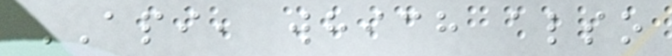API, which also
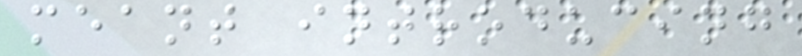meant introducing
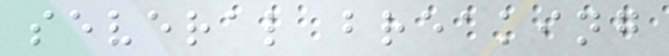several breaking
